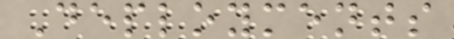Deployments
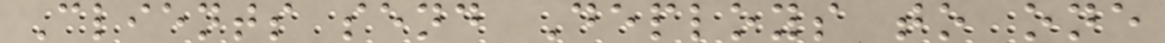Clients send Deploys to one
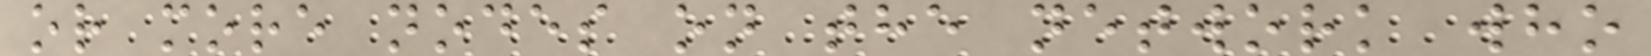or more nodes on the network who
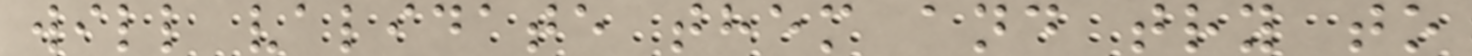will validate them and try to
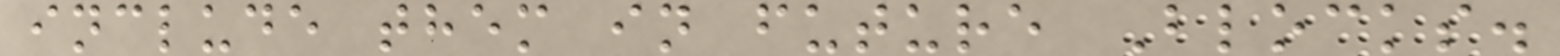include them in future Blocks.
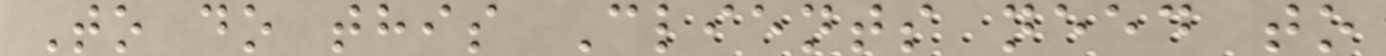To do this Clients need to
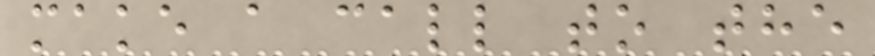make a call to the
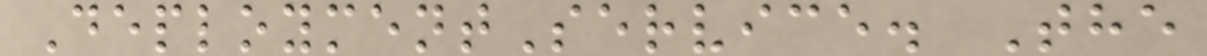DeploymentService. The
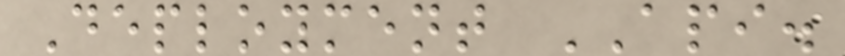Deployment API.
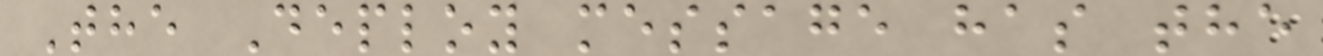The Deploy message has the
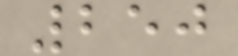250
